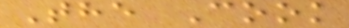The Cook
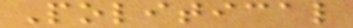Political
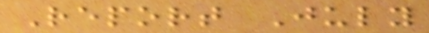Report July
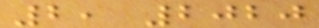2, 2020
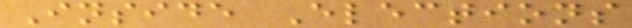Inside Elections
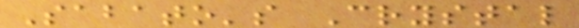Sabato's Crystal
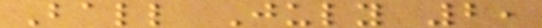Ball July 2,
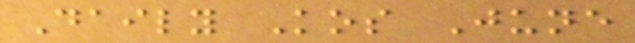Daily Kos June
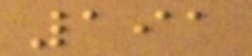191
